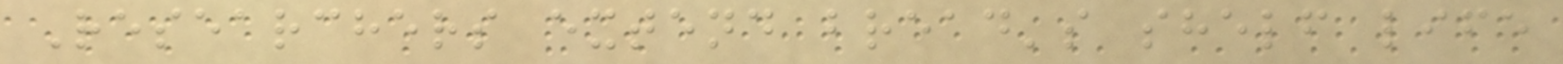Researchers extend bread's shelf life
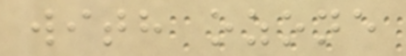with ozone
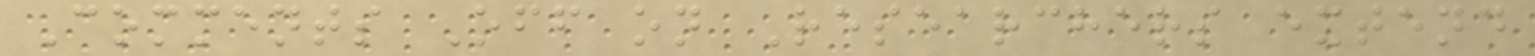Comments Off on Researchers extend
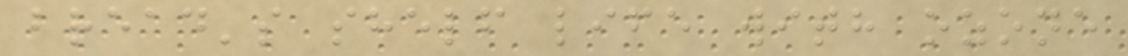bread's shelf life with ozone
